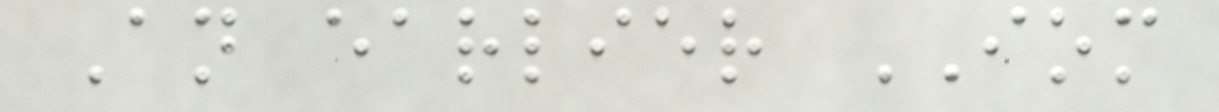An earlier IOM
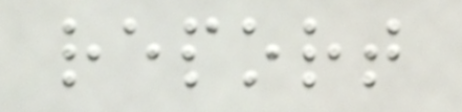report
